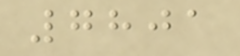7801
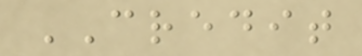CREDIT
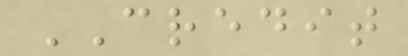CREDIT
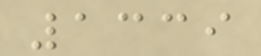1339
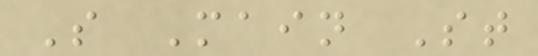S Main St
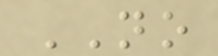NO
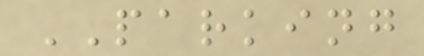PARKING
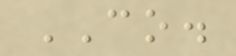CO.
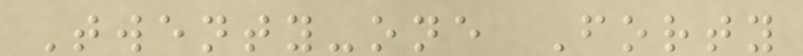Twenty-one Forty
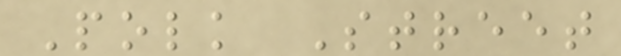Polk Street
